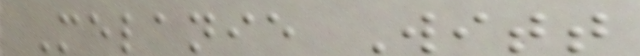Melanie Witt
